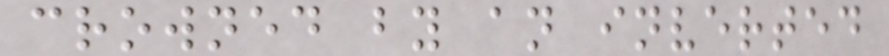crowned by an inverted
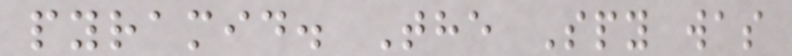pyramid. The Spy was
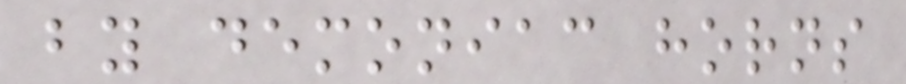by demoniac horns
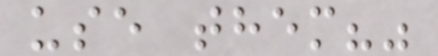use them?"
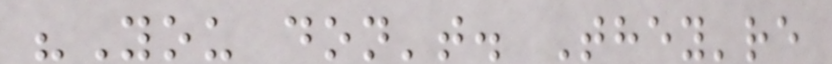"You don't. They're
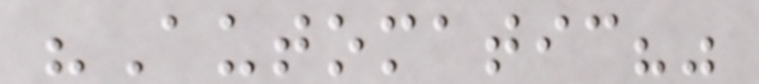"Automatic?"
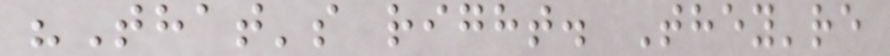"That's right. They're
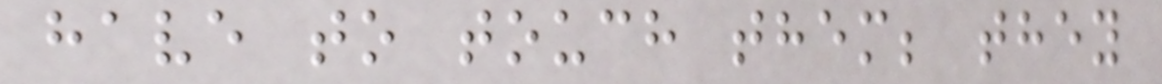have to touch them; they
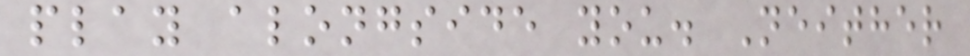play alongside you. Neither
